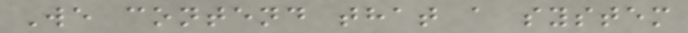We contend that a system
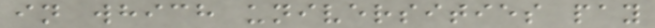in which universities pay
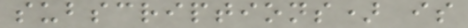subscriptions) is
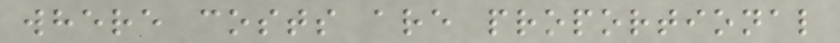where costs are proportional
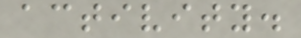activity.
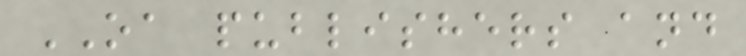OA publishers and
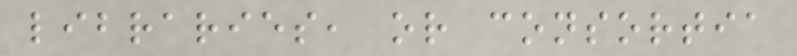libraries, or consortia
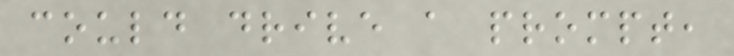could drive a prompt,
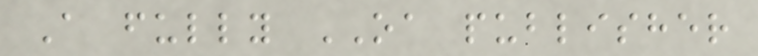A fully OA publisher
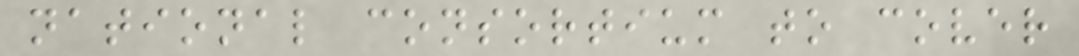national consortium to cover
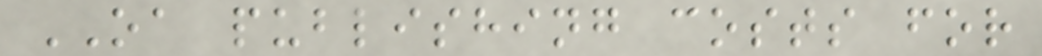OA publishing costs for
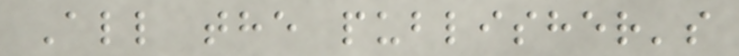All the publisher's
